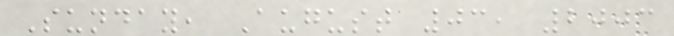Sunday, August 03, 2003
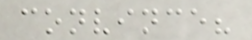convince?
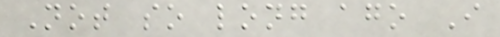Not so long ago I
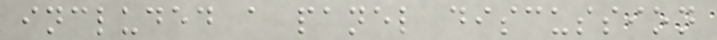included a panel discussion
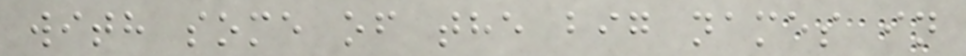with some of the big names in
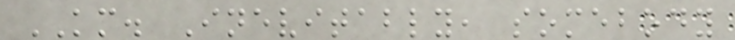KM. Inevitably, somebody
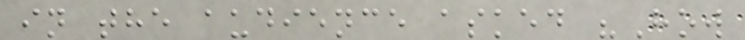in the audience asked "How
